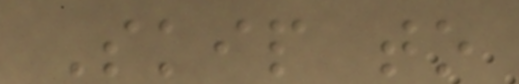Skip to
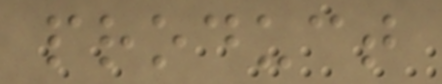product
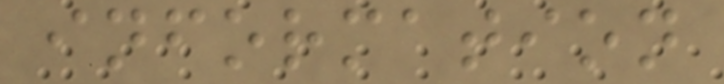information
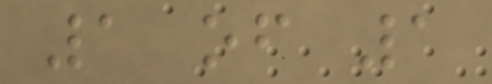1 of 1
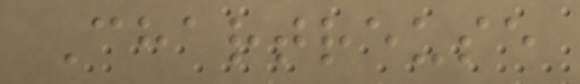Chartreuse
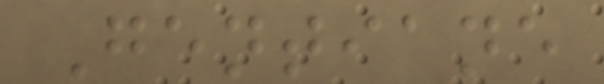Gentiane
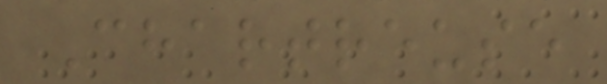Chartreuse
